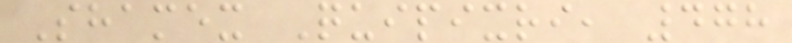Shamex Quipixri, 478
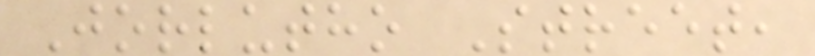Jorlutho Street,
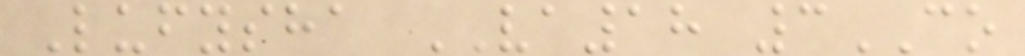Lufysha VA18 3CO
